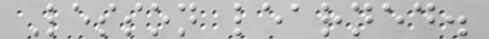Lesson learned.
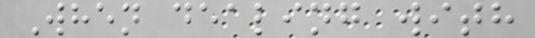When dealing with
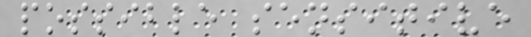possible sensitive
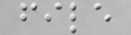file
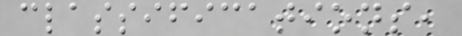classifications,
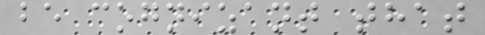be cognizant that
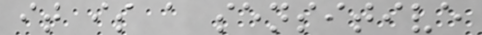it is a sensitive
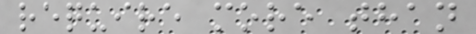require more than
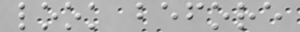look before
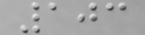103
